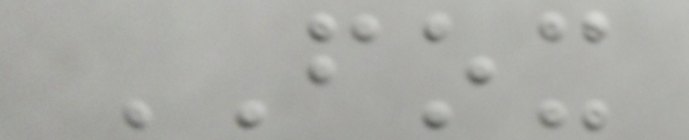FOX
